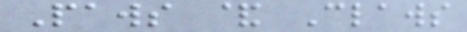Paws & Claws
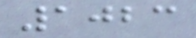1023
